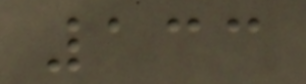133
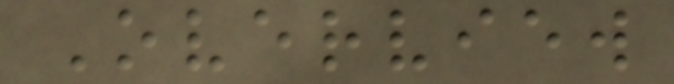Overview
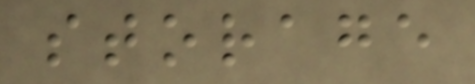storage
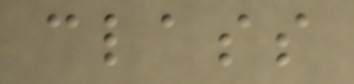class
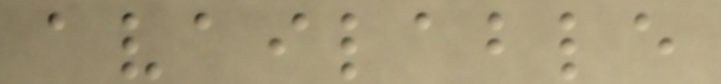available
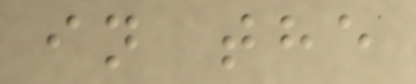in the
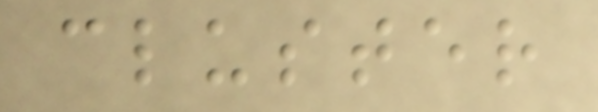cluster
